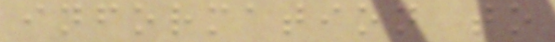information to
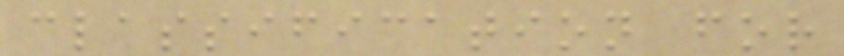classification for
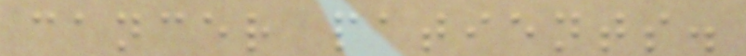cancer patients.
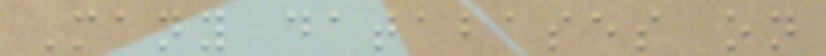Many databases on
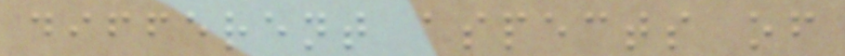different aspects of
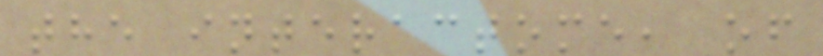the interactome, of
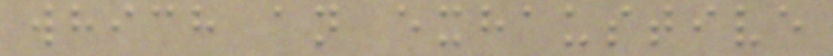which an exhaustive
